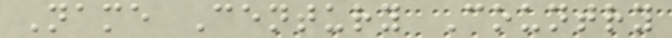Name Century Country
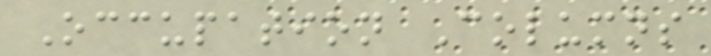Occupation Columns
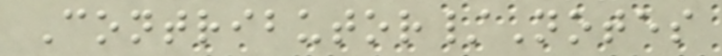Contributor/Notes
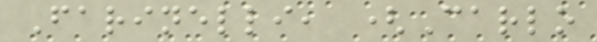Farinelli, (Carlo
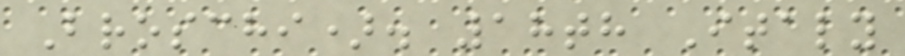Broschi). 18th Italy
